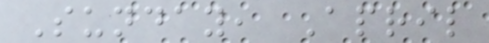Sunday, April
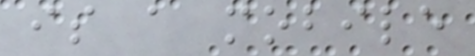is a mobile
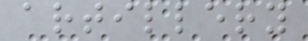artillery
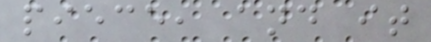piece, and it
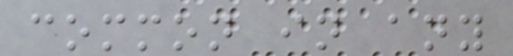common in any
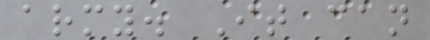army. It can
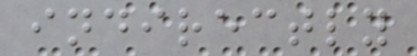indirectly
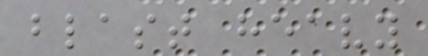blast heavy
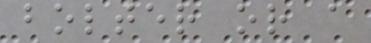bolter or a
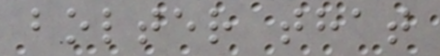bolter that
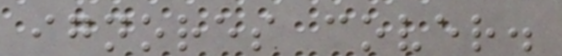ignores cover.
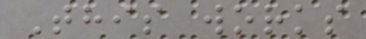This works
